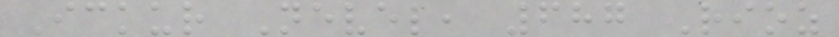Ickur Nevel, 687 Rioz
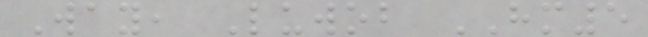Way, Luwob HM5
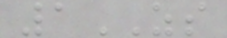1ZS
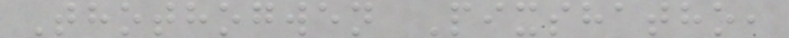Thothogwen Pixshatho,
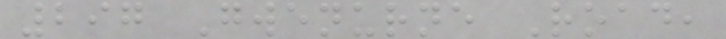297 Gwenurne Road,
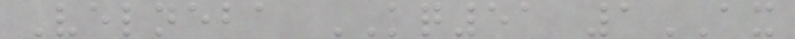Velneba KQ51 1AX
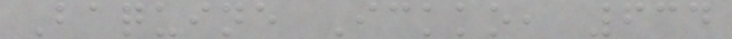Baquine Ickko, 634
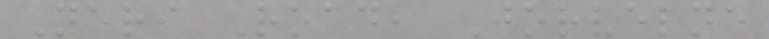Neri Road, Jorvelne
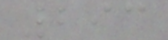293
